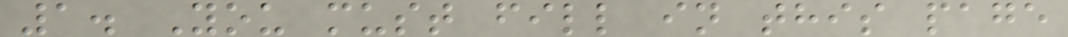1. You must fill in this page
